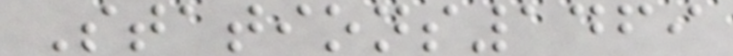Stations1469
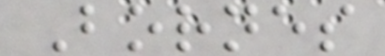Bornes
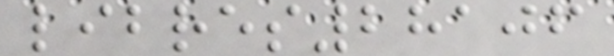libres28106
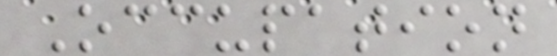Occupation
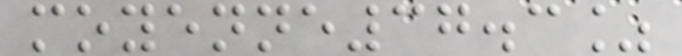moyenne37.3%
